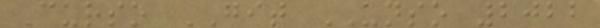Curso GIT UNSO 2022
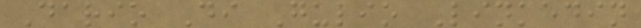Dario Di Gulio Linkedin
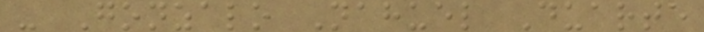- Gonzalo Nahuel Duarte
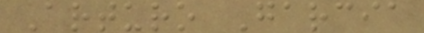Arturo Garcia
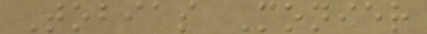Tobias Monier
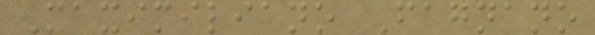Maximiliano Fagnano
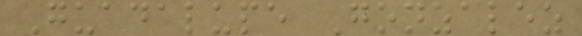Guadalupe Gonzalez
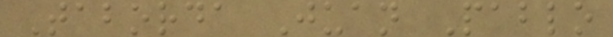Taborda Juan Pablo
